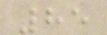85
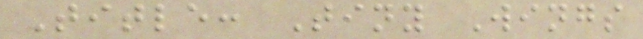Title: Tiny Wings
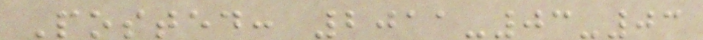Posted: 2011-03-03
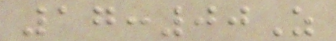17:00Z
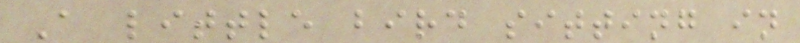A little bird sitting in
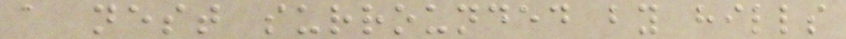a nest surrounded by hills
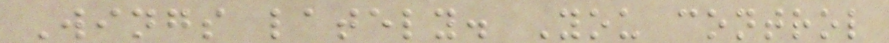Wings lately. You control
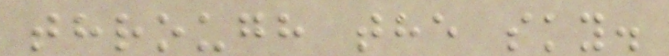through the sky.
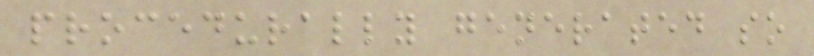procedurally generated so
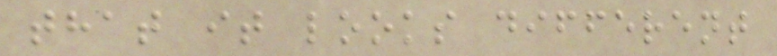that it looks different
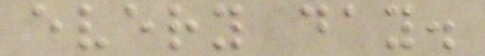every day.
